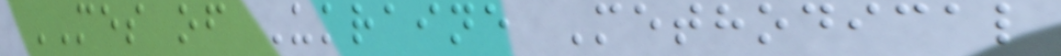MES of Ukraine Methodical
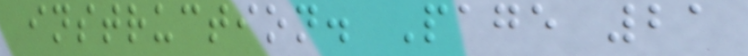instruction. Page 21
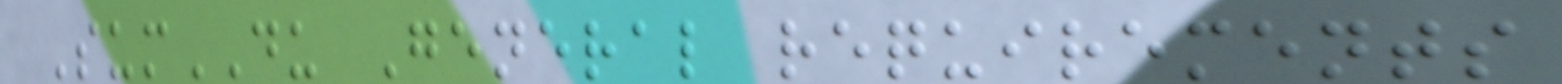SumDU General requirements
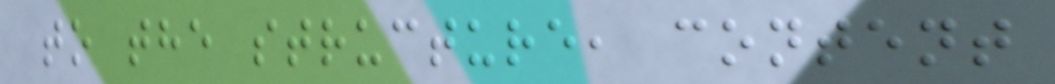to the structure, content
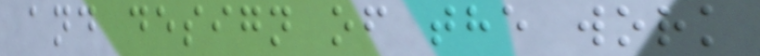and design of the work
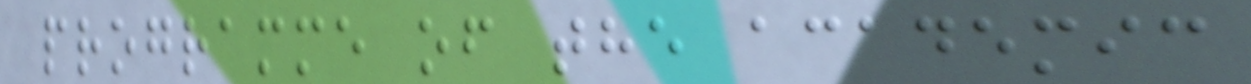programme of the academic
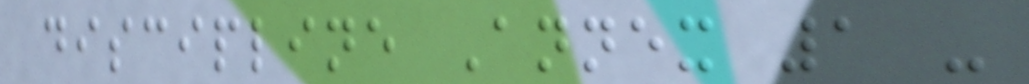discipline Annex 1 -
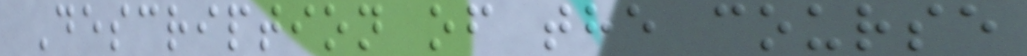Description of the course
